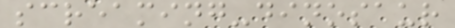screaming-dinosaur
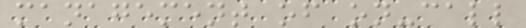management of on-call
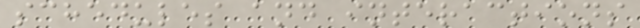schedules and interactions
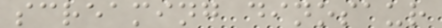screaming dinosaur
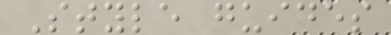Style guides
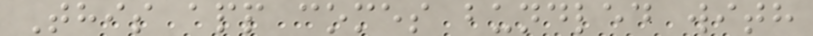This app comes bundled with
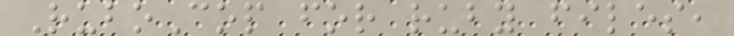RuboCop for ruby files,
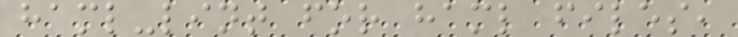haml-lint for haml files,
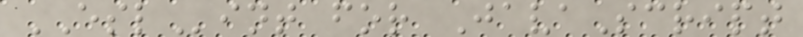ESLint for JavaScript
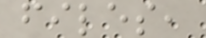files,
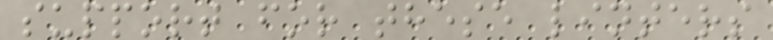support for these linters
